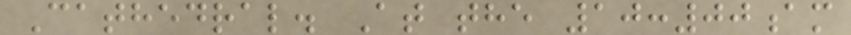Cathedral. At the 10:00am
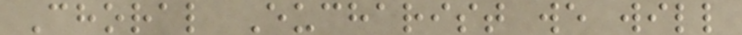Choral Eucharist we will
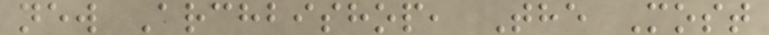new Archbishop, The Most
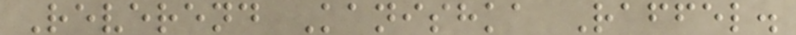Reverend Kanishka Raffel.
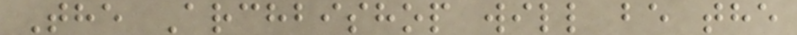The Archbishop will be the
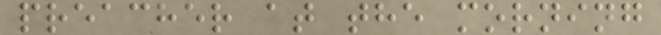preacher at the morning
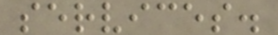services.
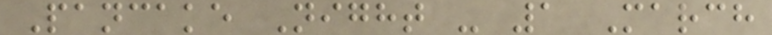Pancake Night - 1 March
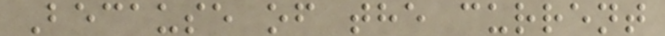Because of the current
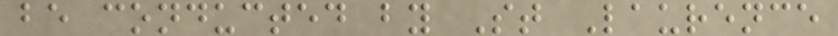be conducted by St Laurence
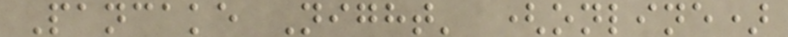Pancake Night' (online)
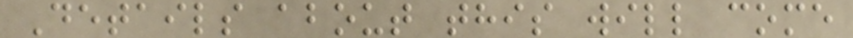Details about this will come
